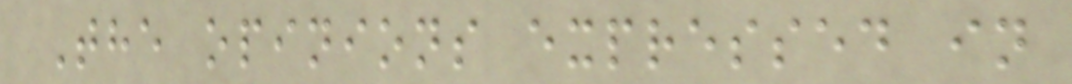The opinions expressed in
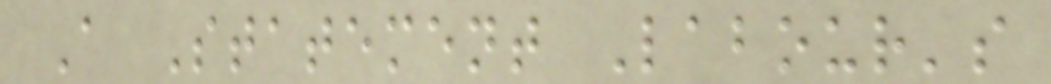A Statement Labour's
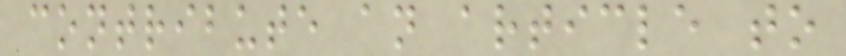contribute an article to
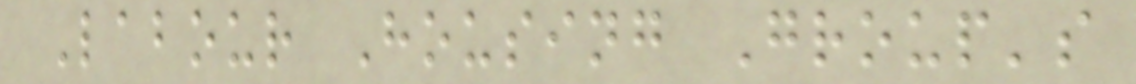Labour Housing Group's
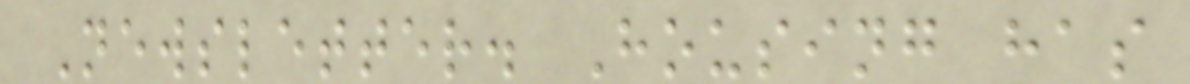Newsletter. Housing has
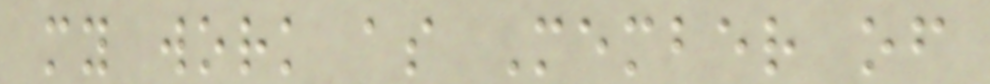my work as Member of
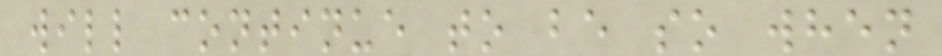will continue to be so when
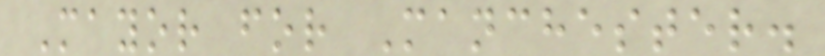Mayor for Manchester.
